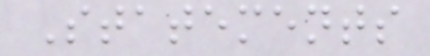Statements
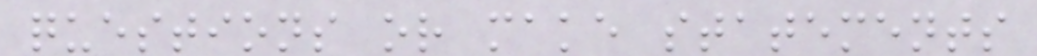questions or make statements
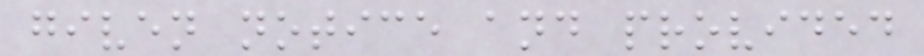given notice and provided
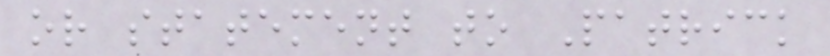or statement to Patrick
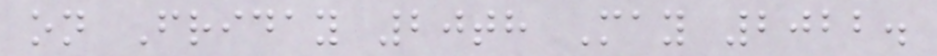on Friday 20th May 2022.
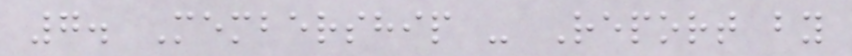7. Membership - Report by
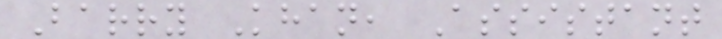Barry Khan, Assistant
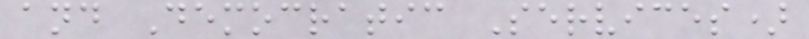and Democratic Services)
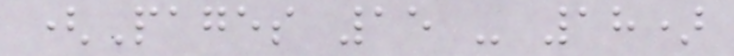(Pages 15 - 18)
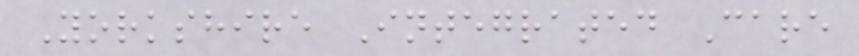Yorkshire Integrated Care
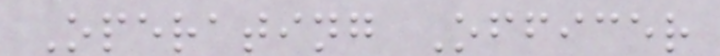Operating Officer
